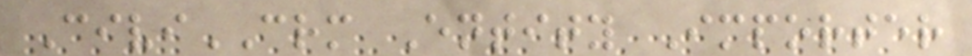CiviCRM Entity Importer
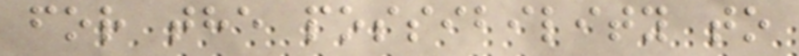for the possibility to
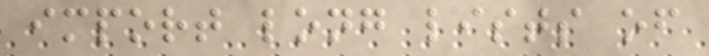import long lists of
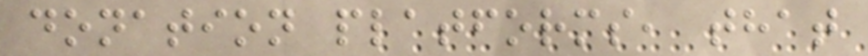donation platforms, that
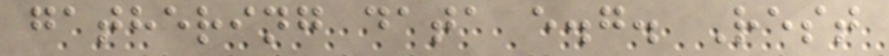gathering data e.g. Rest
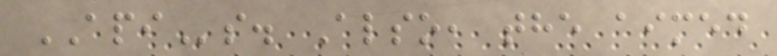APIs. Also, the aimed
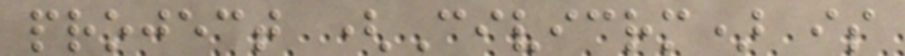project (Civicrm) is
